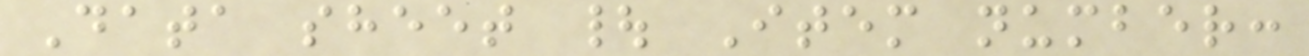Data sheet | Item number:
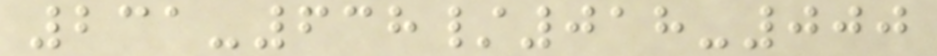231-638/018-000
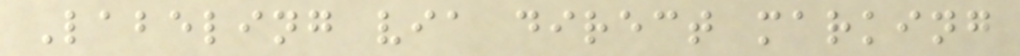Labeling via direct marking
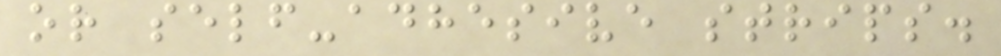or self-adhesive strips.
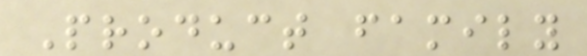Product family
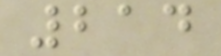214
